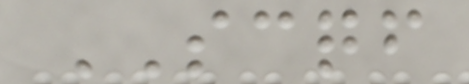SCQF
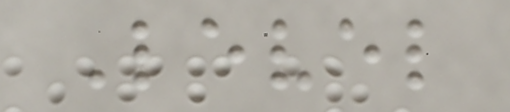Level
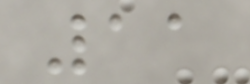11
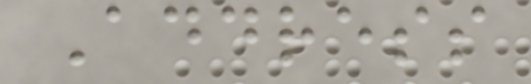Address
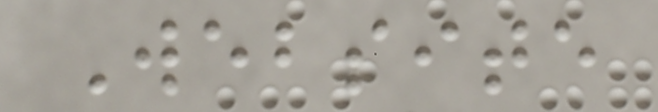Website
